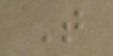T
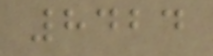8424
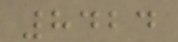8424
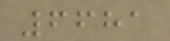6681
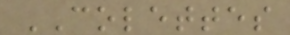COLETTES
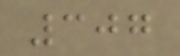307
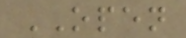OPEN
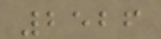2526
